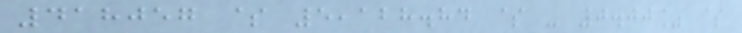418057 $ 5,128.84 $ - 0.00% $
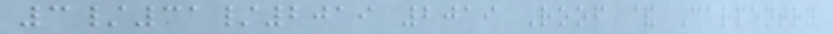3/31/2019 2019 Roof & Carpentry
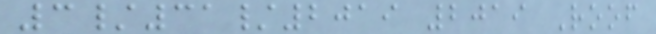3/31/2019 2019 Roof
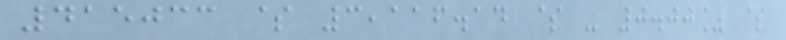415033 $ 3,116.14 $ - 0.00% $
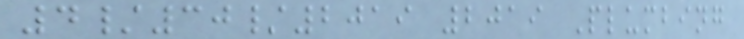4/30/2019 2019 Plumbing
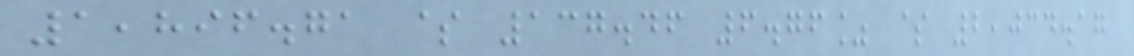1,896.71 $ 137.46 6.76% $ 2,034.17
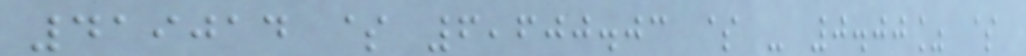419014 $ 6,600.03 $ - 0.00% $
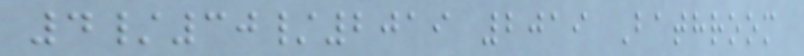4/30/2019 2019 Bathroom
